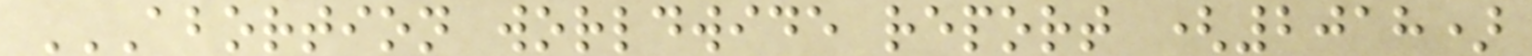ABORTION WORLDWIDE REPORT (2018)
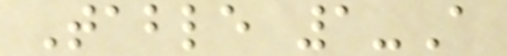Table 1-A
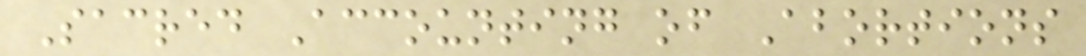Sacred Accounting of Abortions
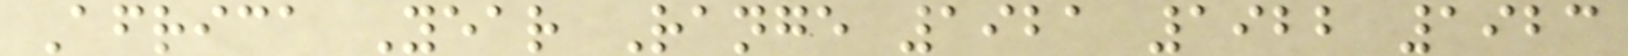Africa Year Range 1921 1922 1923
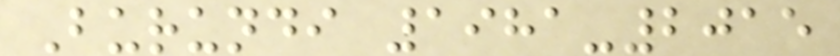Burundi 1981-2015
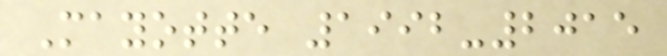Mayotte 1992-2015
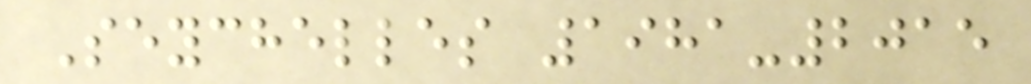Seychelles 1981-2015
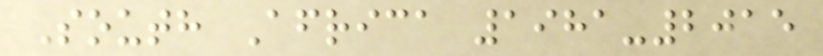South Africa 1981-2015
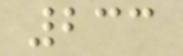233
